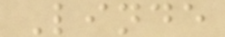Linde
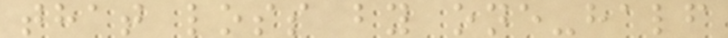that loss by one-half
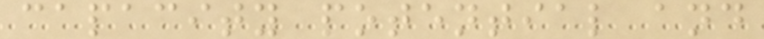capacity potential and
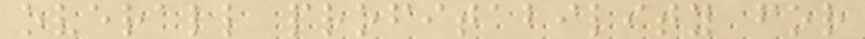overall profitability for
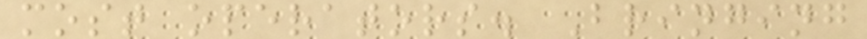most operators. Bringing
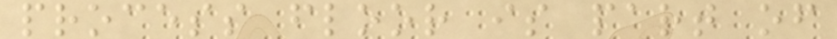process floor is part of
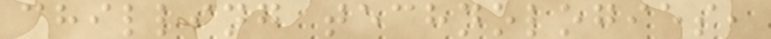chilling technologies,
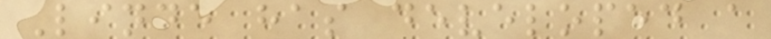Linde has developed a
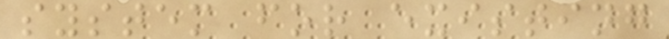system for existing
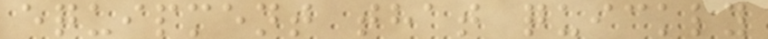equipment that quickly
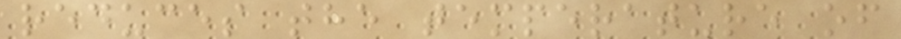reduces the temperature of
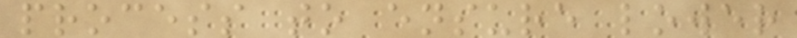process to ensure lower
